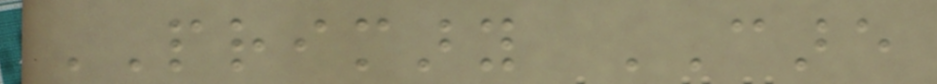PRIMARY CARE
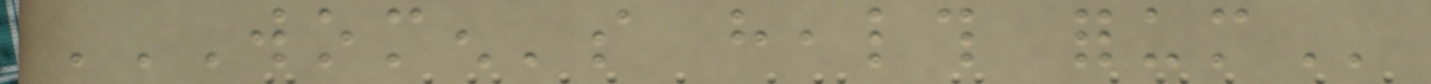WOMEN'S HEALTH FORUM
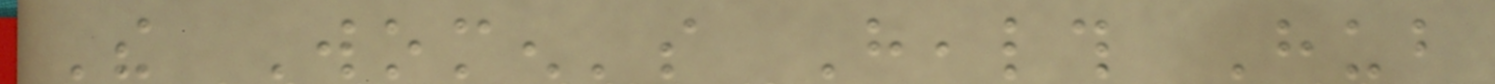The Women's Health Hub
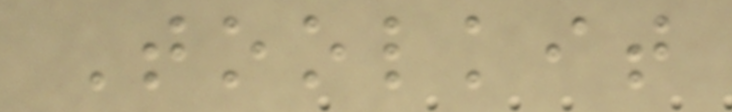Toolkit
